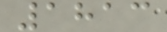1813
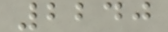2240
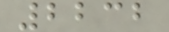2232
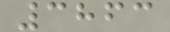3863
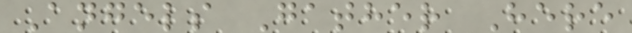Angels Gather Here
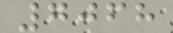7068
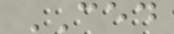CED
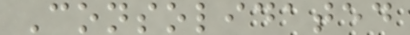Consolidated
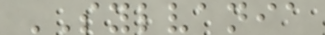SYLVANIA
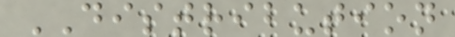DISTRIBUTION
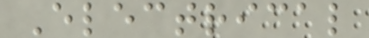Electrical
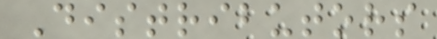Distributors
